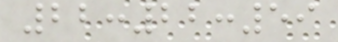22:22:59
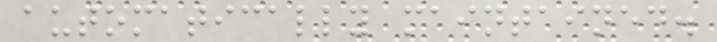automatically maintained.
